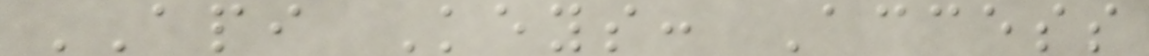API Keys: Access
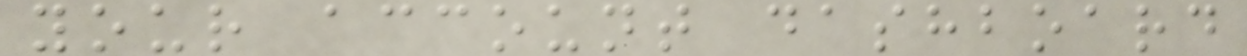your account dashboard
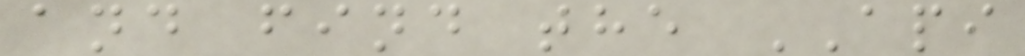and find the API
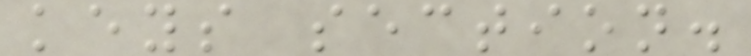keys section.
